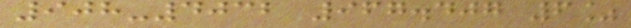908-4032 967.407 6%
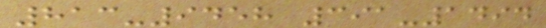813-9458 391-1494
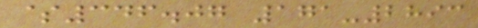$346.07 171-2893
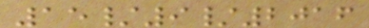15/9/2016
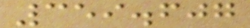359.607
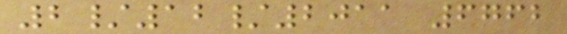2/12/2011 6762
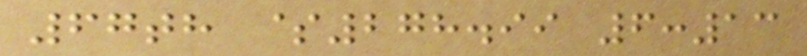67th $278.99 6:13
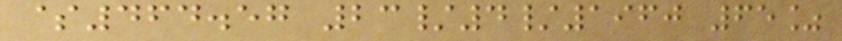$464.57 23/4/1960 65%
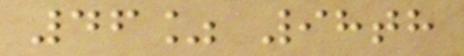46% 98th
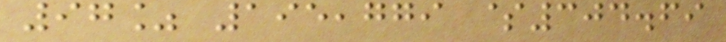97% 195,779 $304.69
